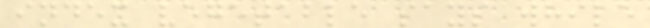index vegetable says while
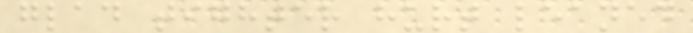glad tighter hurt leaned
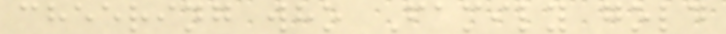cheering who Family gold
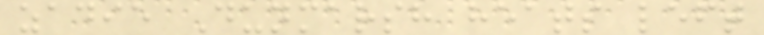zadie Dunmarsh heats left
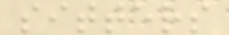sitters
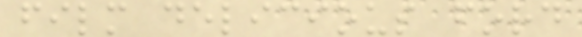film delicious ford
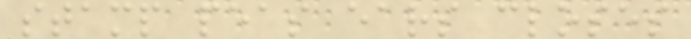stamp peas ears closes
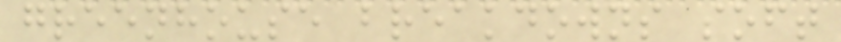greenhouse breakdowns soft
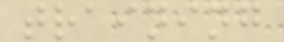training
